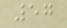57
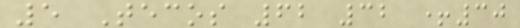5 Tecos 62 32 +30
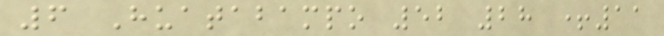6 Huatabampo 52 28 +11
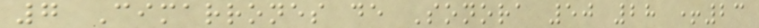7 Cimarrones de Sonora 50 28 +23
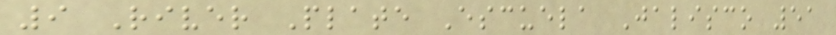9 River Plate Escuela Jalisco 51
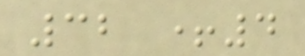32 +4
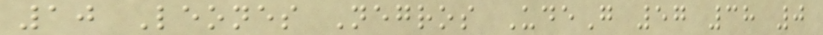10 Leones Negros UdeG 57 38 0
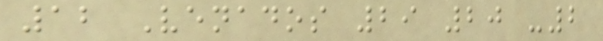12 Venados 29 20 -2
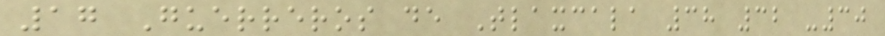17 Guerreros de Tlaxcala 38 32 -30
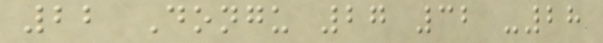22 Dongu 27 32 -28
